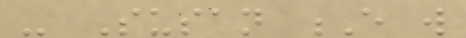- Susan E will
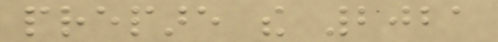prepare the 2021
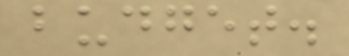budget.
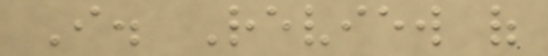I. Review of
